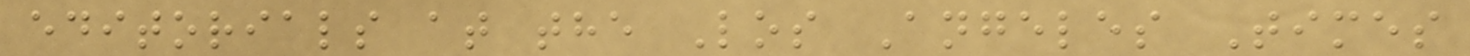editorials at the Los Angeles Times
